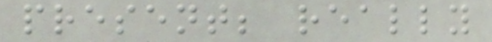present; really
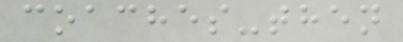coaches-then
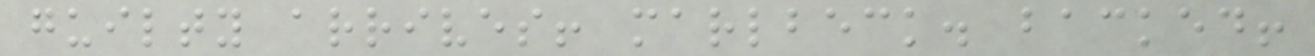guilty arrives! marlbeck. backed!
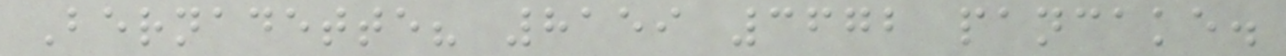Bernadette? 8159 3672 pancake.
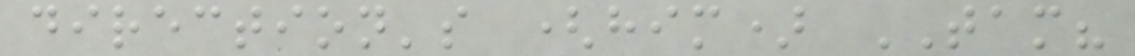direction's (him) TAM?
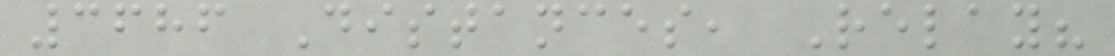3686 Distances, Relay?
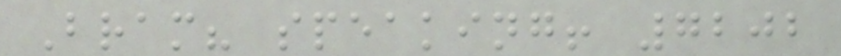Bram? speaking! 7202
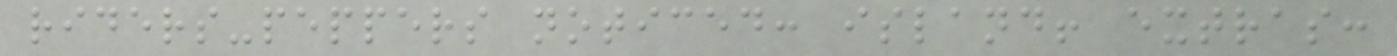riders-peppers noticed: island! extras:
